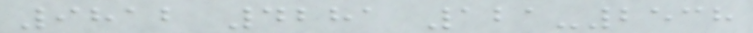9812 4281 121-2538
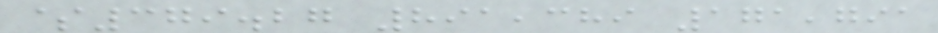$379.27 891,389 171,791
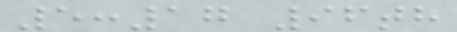5:17 96th
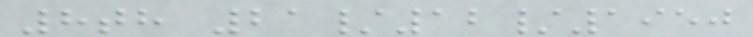8th 21/12/1950
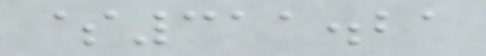$311.21
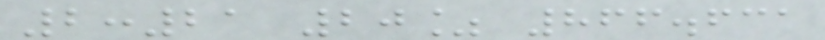2:21 20% 866.631
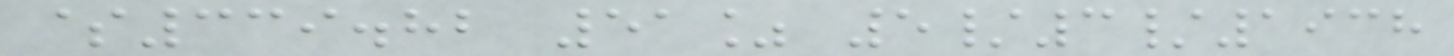$339.82 51% 5/3/1938
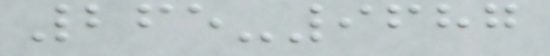265-9687
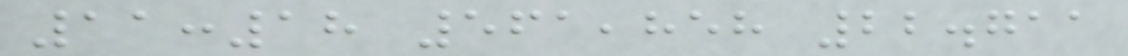11:18 561,858 22.711
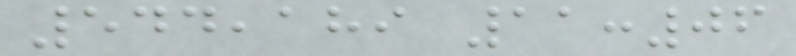544,189 11:06
